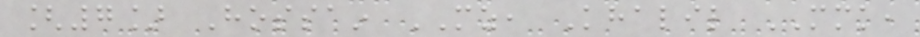[7] Hossain MZ, Khalil MMK,
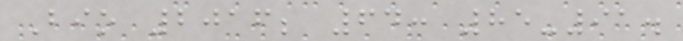Bio 2016; 64: 85-91.
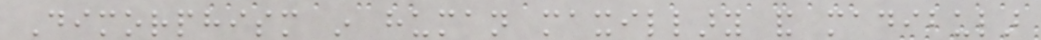Dimorphism in human maxillary and madibular
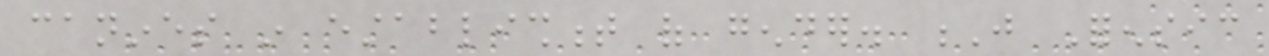canines in establishment of gender. J Forensic
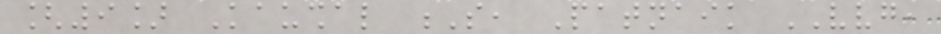[9] Kaushal S, Patnaik VVG,
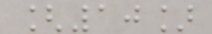[10]
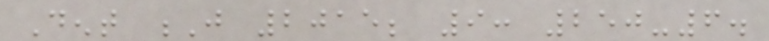Dent J 2015; 9: 250-6.
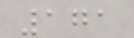171
